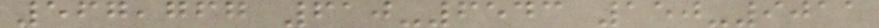567,767 610-6543 150-9011
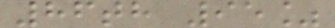86th 95%
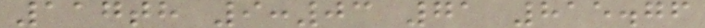117th 9:03 71 815.76
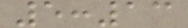5:13
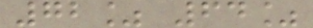72% 64%
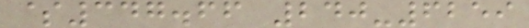$347.66 240-6259
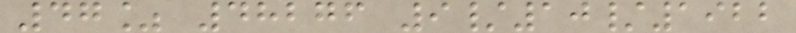47% 48276 9/10/1922
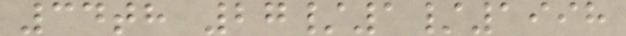34th 27/1/1998
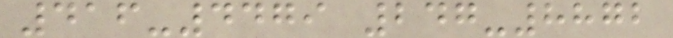416-4479 247-8872
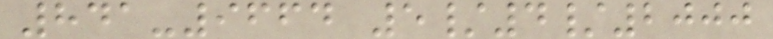841-9664 5/4/2000
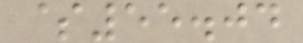$55.04
